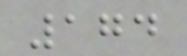174
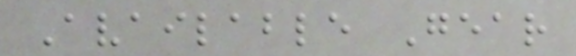Available Gear
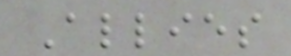Allies
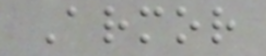Armor
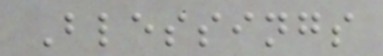Blessings
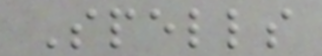Spells
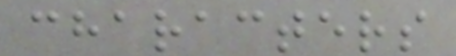characters
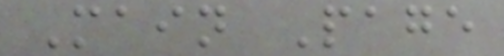Main Page
